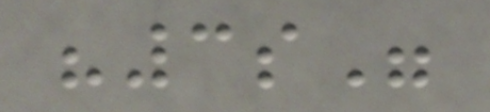"3s"
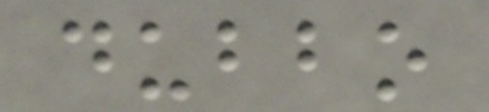dubbo
